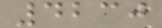4230
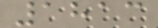1813
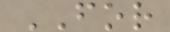FOR
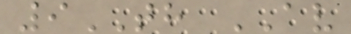9TH AV
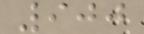900
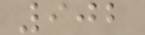902
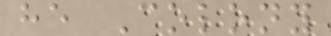he Colony
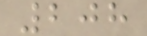208
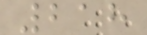218
